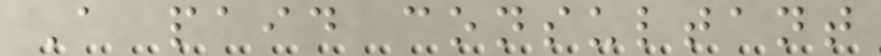A paid consultant
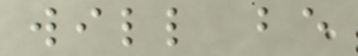will be
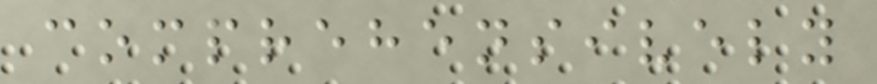comprehensively
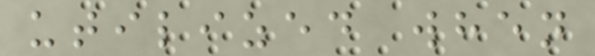utilized when
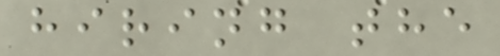hiring the
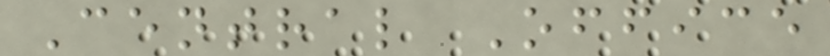Central Office
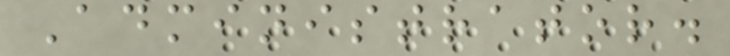Administrator.
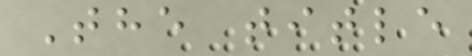The title
